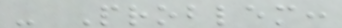- Problem:
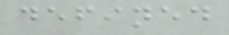defined
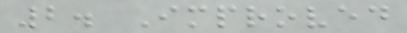2. Improved
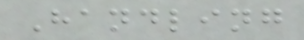Handling
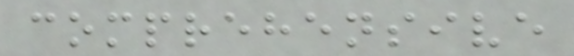comprehensive
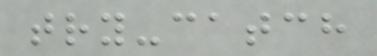try-catch
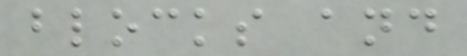blocks and
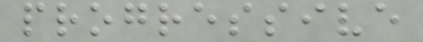progressive
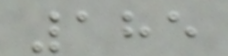185
